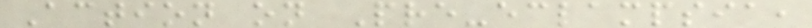Action on Pre-eclampsia,
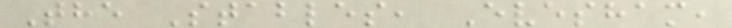The Stables, Evesham,
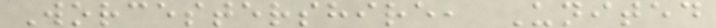Worcestershire, United
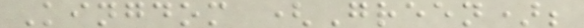Kingdom (Green);
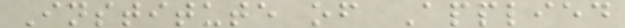Institute of Applied
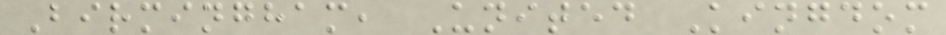Birmingham, United Kingdom
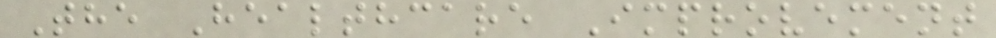The Healthcare Improvement
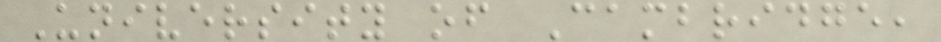University of Cambridge,
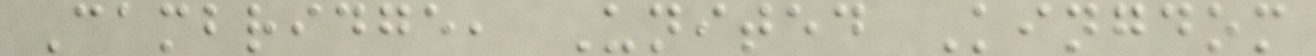Cambridge, United Kingdom
